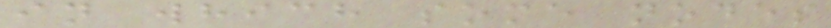in which some nodes
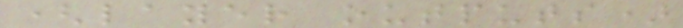(layer outputs)
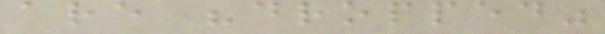are "dropped"
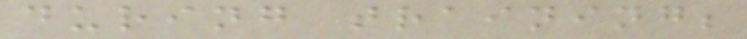during training;
